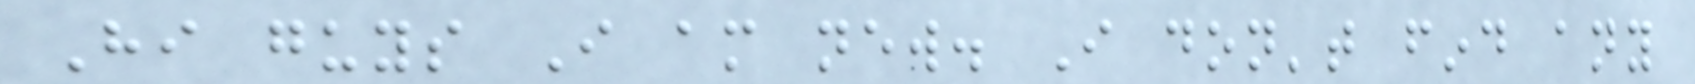Hi guys I am new. I don't find any
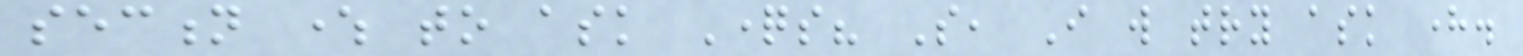section where to ask Questions? So, I will try ask here.
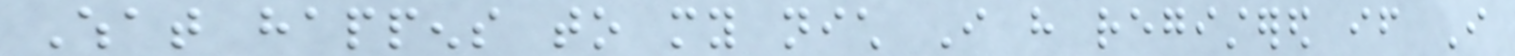What happens to my nich I have registered if I
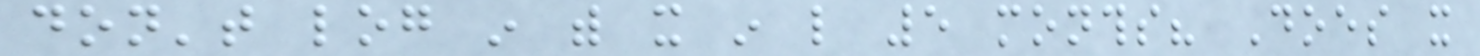don't log in with it in like 5 months? Does it
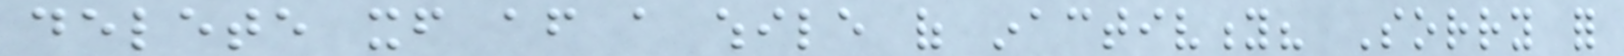delete itself after a while of inactivity? Sorry for
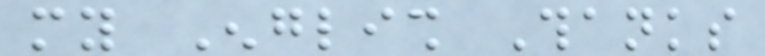my English Thanks
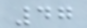47
